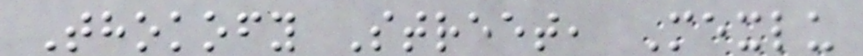Thokofy Street, Mexlu
